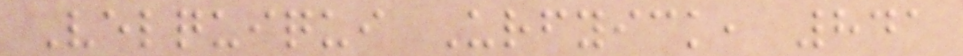Velquiqui Urfyick, 841
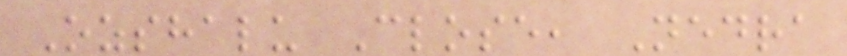Ozshalu Close, Nedra
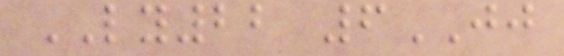LY22 6JJ
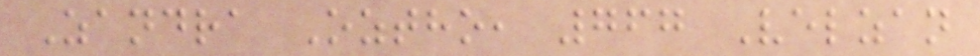Zandra Oztho, 767 Velzan
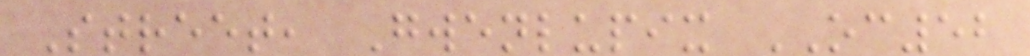Street, Gwenlupix OC52
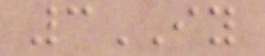3IY
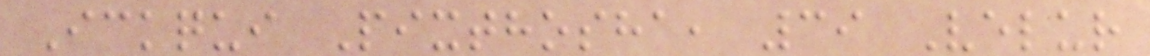Ickqui Pixthosha, 39 Velur
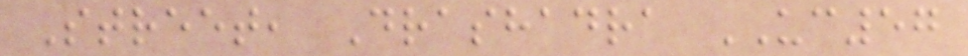Street, Drashadra UC57
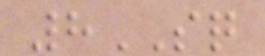8SQ
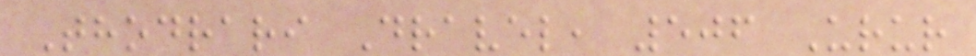Thodrari Dravel, 506 Urur
